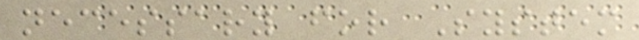necessary for System
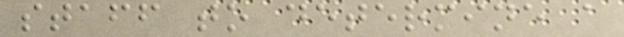staff to determine a
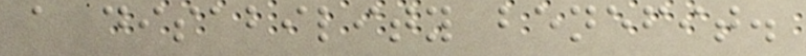a disability benefit.
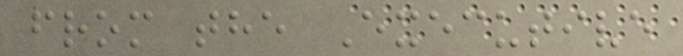from the Executive
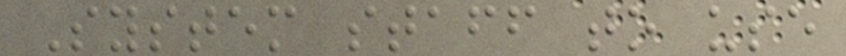System staff to use
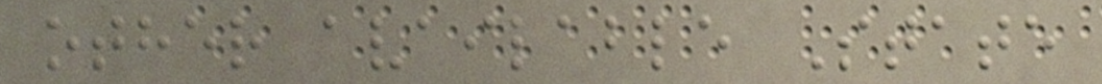other available State
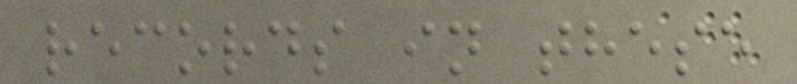records in these
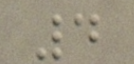4
